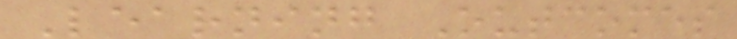Learning Outcomes
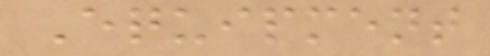Equipment
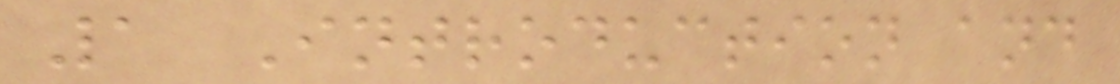1 Introduction and
